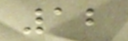12
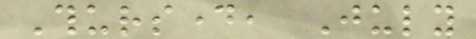Thursday, July
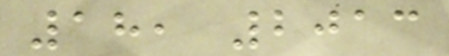18, 2013
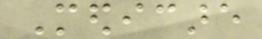Medicare
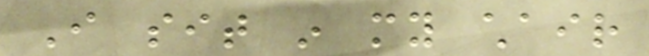I sit in my chair
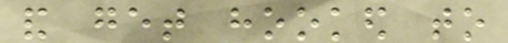and get hooked to
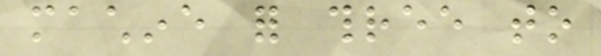machine for three to
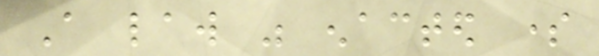A law was enacted some
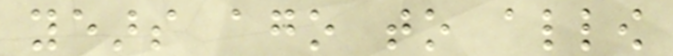years ago to allow
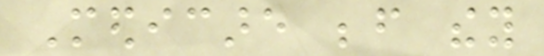Medicare before they
